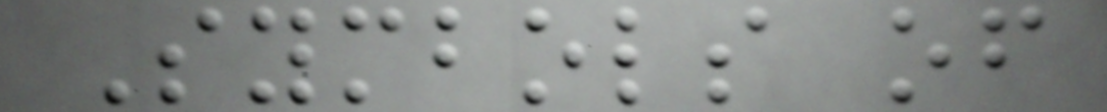Symbols of
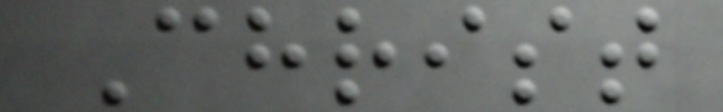Christ
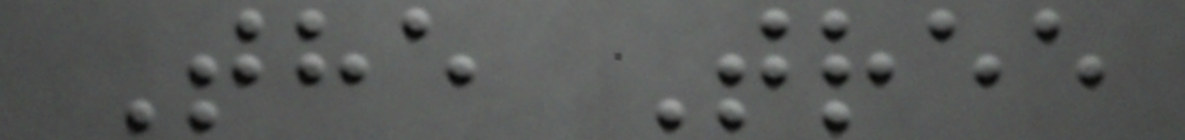The Tree
